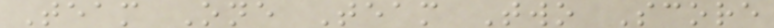Team One Team Two Score
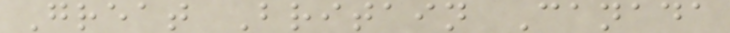Great Britain Canada
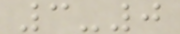3-0
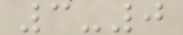3-0
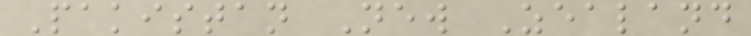Pakistan New Zealand
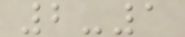2-1
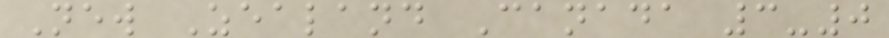New Zealand Canada 3-0
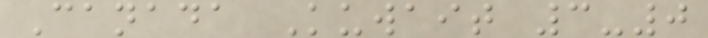Canada Kuwait 3-0
